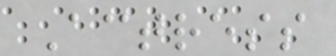Actress
